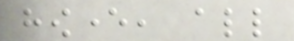however, all
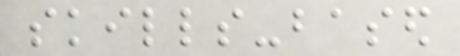skills-based
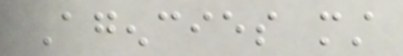Agencies must
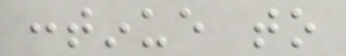continue to
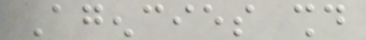Agencies should
